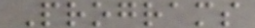Programs
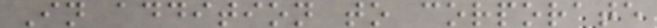In addition to corporate
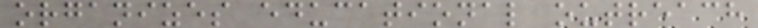organizes educational outreach
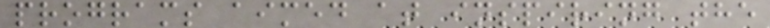programs aimed at inspiring the
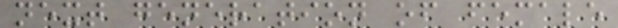next generation of female
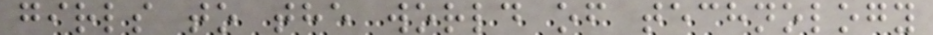girls to the world of technology
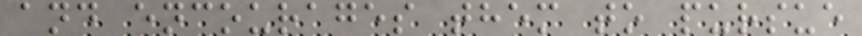and encourages them to pursue
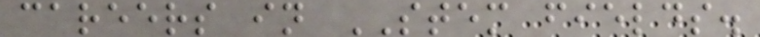careers in STEM fields.
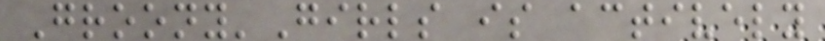Groony'Girls is actively
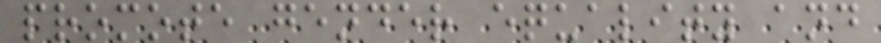promote gender equality and
